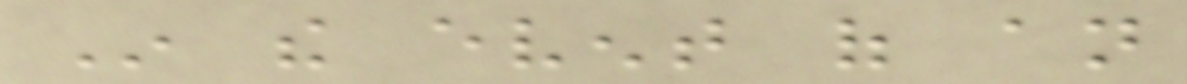In the event of an
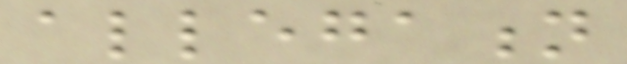allegation
